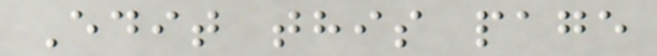Edit this page
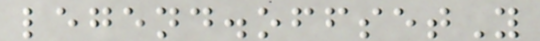legend.offsetY
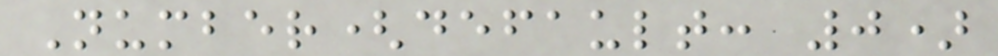Number(default: 0)
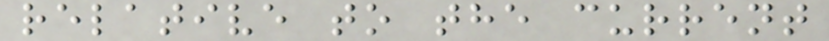relative to the current
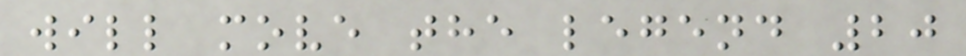will move the legend 20
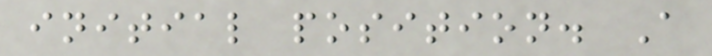initial position. A
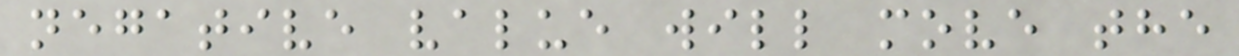negative value will move the
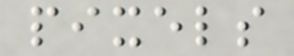pixels
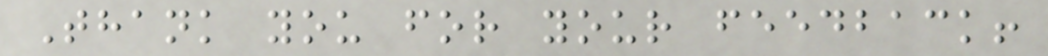Thank you for your feedback!
